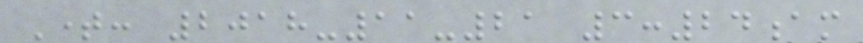Time: 2018-11-21 3:24am
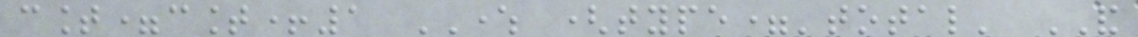count=count+1 WHERE (type='total' AND
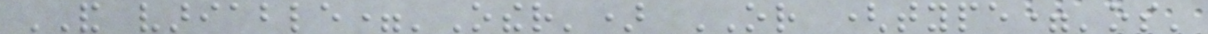AND variable='Other') OR (type='os'
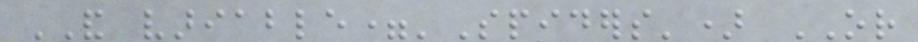AND variable='Spiders') OR
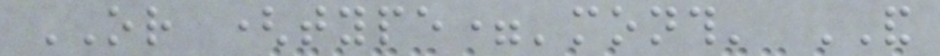OR (type='month' AND
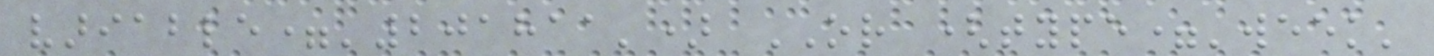variable='201811') OR (type='week'
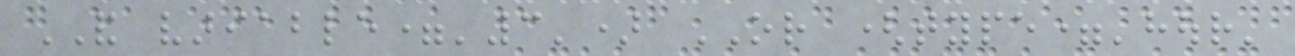AND variable='3') OR (type='hour'
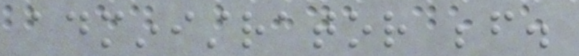administrator before.
